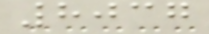8037
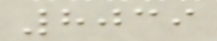8039
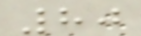80
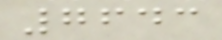7643
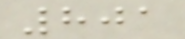801
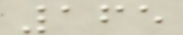165
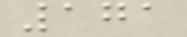171
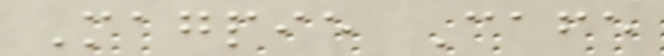Magpie Cafe
